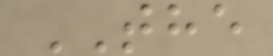THE
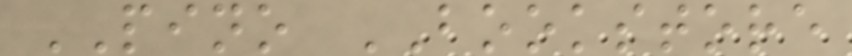PINO BOOKSTORE
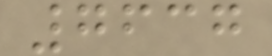7637
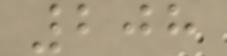208
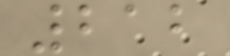212
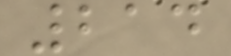214
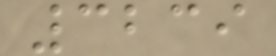3239
